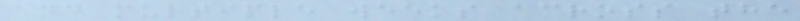and multiple weeks across the
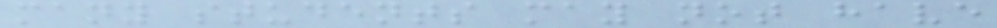many students may not have
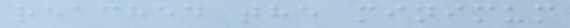reached the minimum
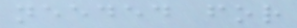needed for
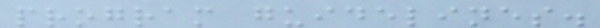program guidelines.
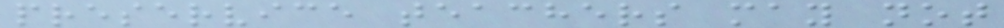preservice teachers may not
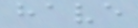have
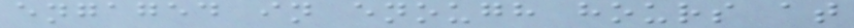engaged in enough hours at
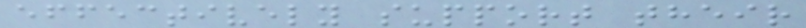effectively support their
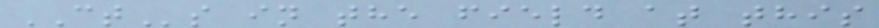CTs in the field at this
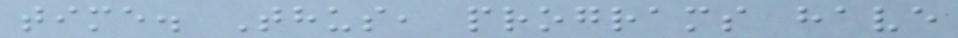time. Thus, programs have
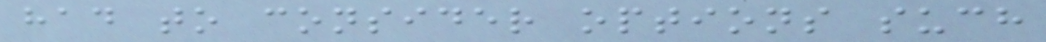had to consider options such
